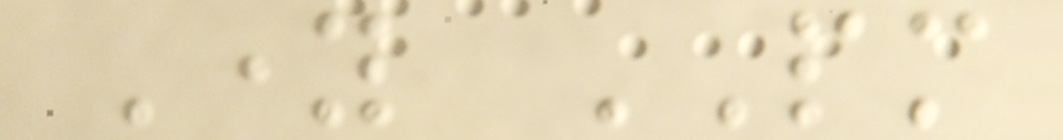Young PM
